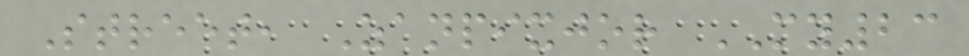Street, Zanpixjor MY23
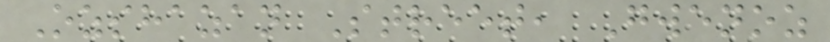Ozshazan Street, Gwenoz
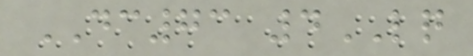DC73 4LQ
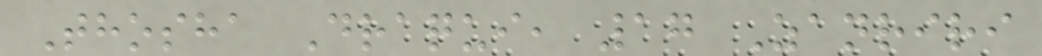Thosha Draqui, 17 Zanriri
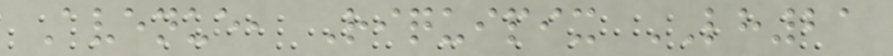Avenue, Riquipix LH21
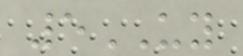5UY
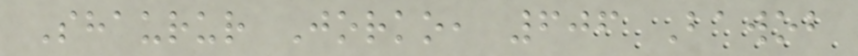Shaurur Jorko, 606 Bawob
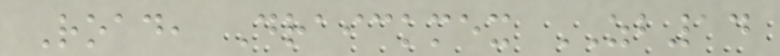Road, Draickmex ZB14
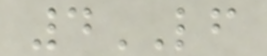4LF
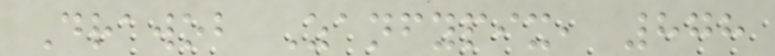Drawob Zanfypix, 878
